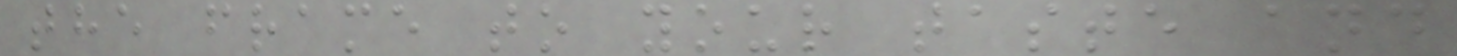the frame to your taste and
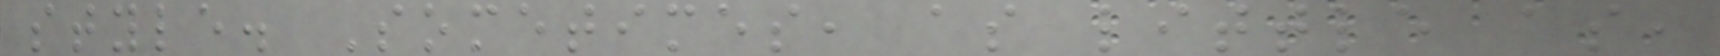style. Sometimes, as little as,
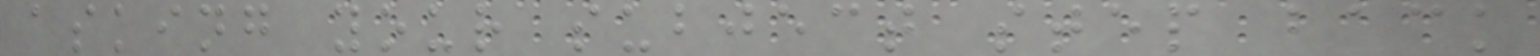asking your subject step back
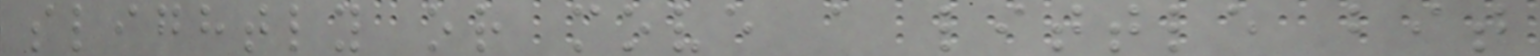slightly or move a little bit
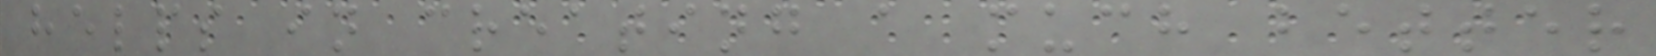helps in creating a much better
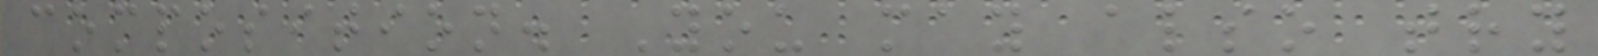composition. You may also try
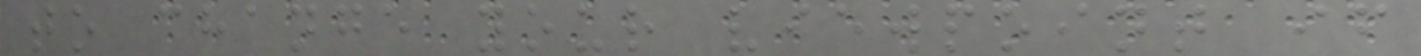to change your viewpoint if
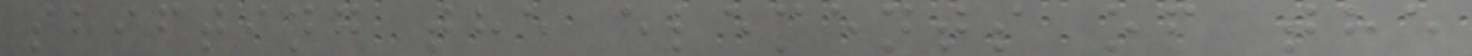shifting the elements of the
